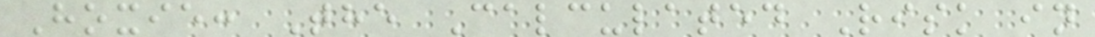Hoxie: The Calculated Risk in
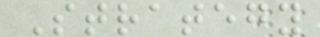Strategy
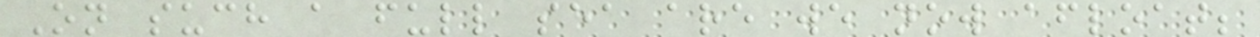On such a full sea are we now afloat;
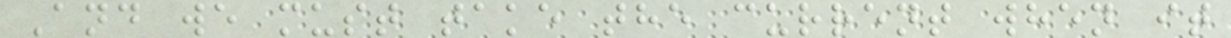And we must take the current when it
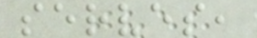serves,
